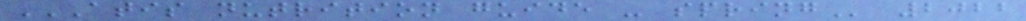ATIS NUTRITION GUIDE - SPRING 2022
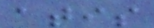atis
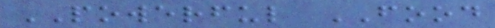POWERFUL FOOD
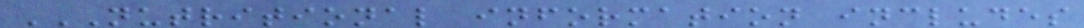NUTRITIONAL INFORMATION INCLUDES
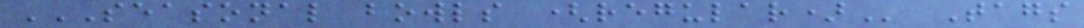SEASONAL BOWLS (REGULAR) Tags
